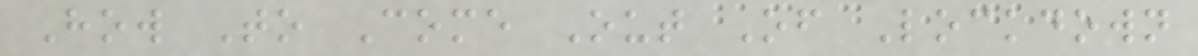How To Come Out Of Lockdown
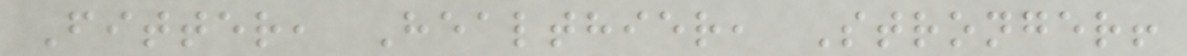Fitter, Healthier, Stronger!
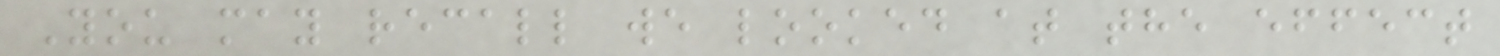You may recall we looked at the effect
